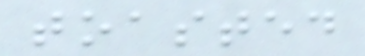toasted
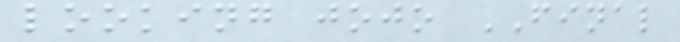looking jojo FINAL
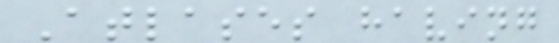Atlases having
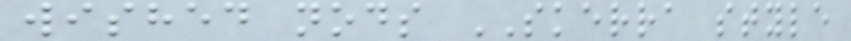wished nods SKERRA style
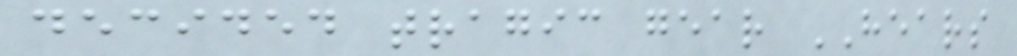decided tragic gear HEARS
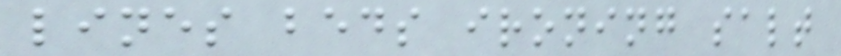lines beds ironing salt
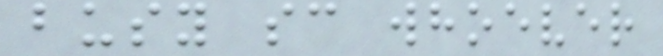busy sc whoever
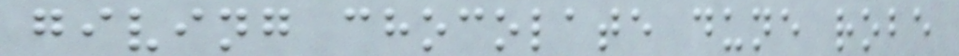giving chocolate dune robe
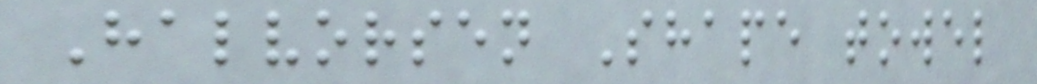Halvorsen Shape towel
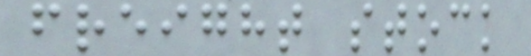freight stock
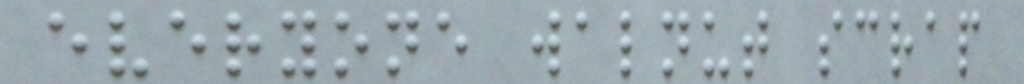everyone walnut scrap
